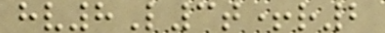hv8L3t+r2
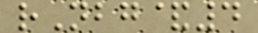rNbg&4
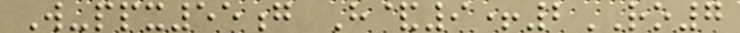W-ppx55g H&9+2RO7
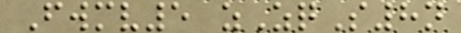Fwmv5 zZqS8n
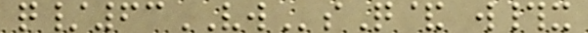q/63VWsQ& w#x
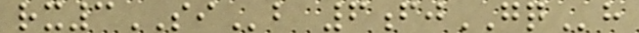rx3SIb 6fjGQh
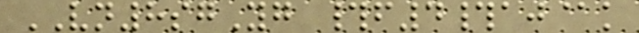VN8sgYg #f4#aj@k
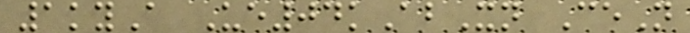1kyA Ue04kAbXn CeN
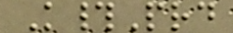K#Prd
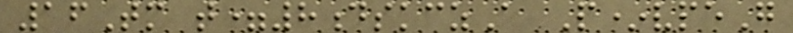16Tm t=8dskczA P*vpeG
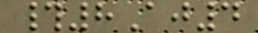#8Aj4
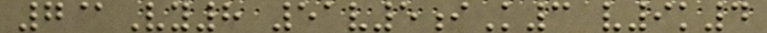7@Vy8 51v5iK3 v9k4
